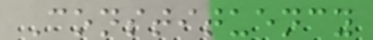Constituency
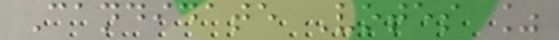Candidate Votes %
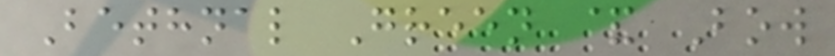Bethnal Green & Bow
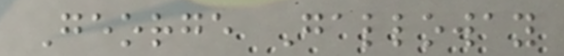George Galloway
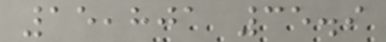15,801 35.9
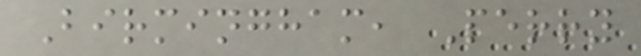Birmingham, Perry
